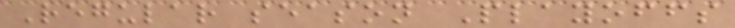Regular season Playoffs
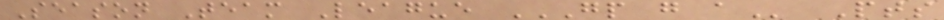Season Team League GP G A Pts
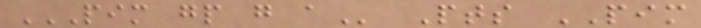PIM GP G A Pts PIM
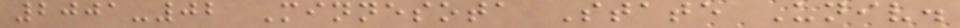2001-02 Minnesota State Univ.
